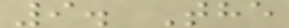9. The
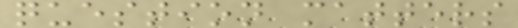question matters
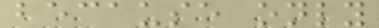because only
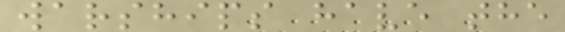warships have the
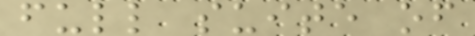full suite of
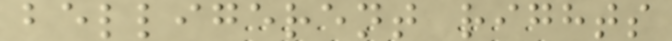belligerent rights
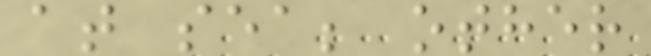at sea; other
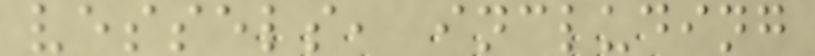vessels, including
